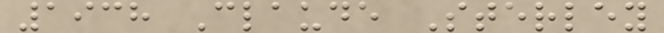1938 Claude Sterley
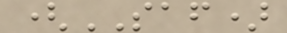(SAF)
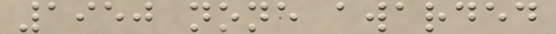1950 none awarded
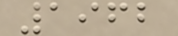1962
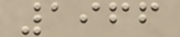1966
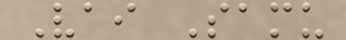Vai Samu
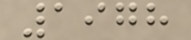1978
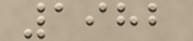1982
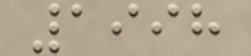1998
